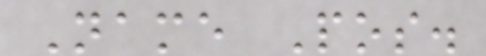Name Pos.
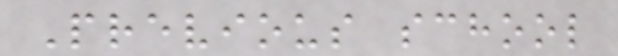Previous school
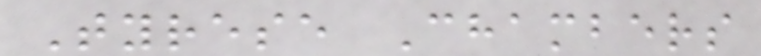Tyrese Chambers
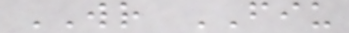WR FIU
